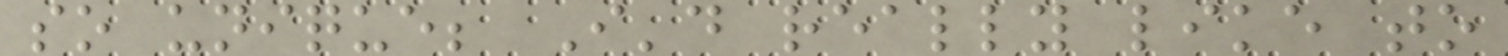so unique; I'd really like to
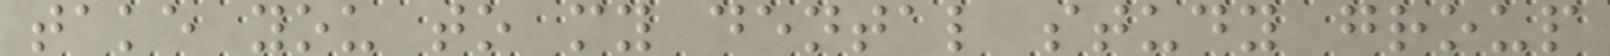take you to my dental study group
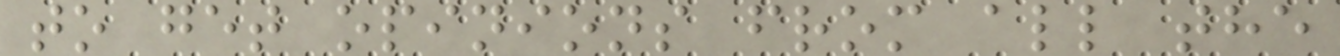to get opinions from all the
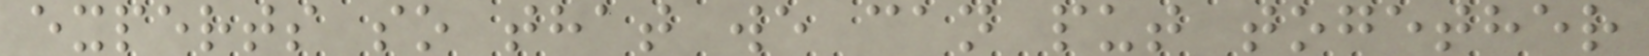experts so that we can put together
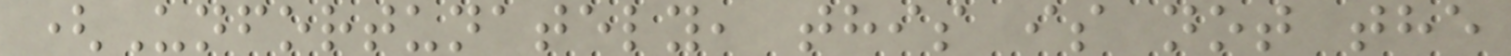(Unfortunately, this is not the
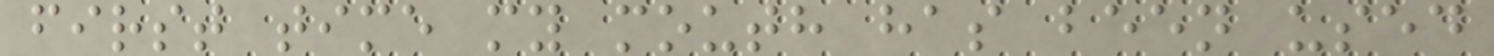first time my mouth has been used
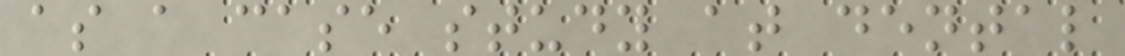as a case study at dental
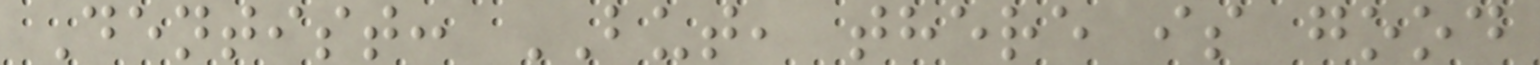Dentist: BUT, there is good
